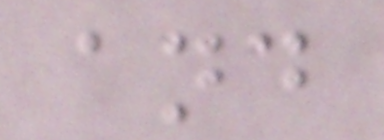and
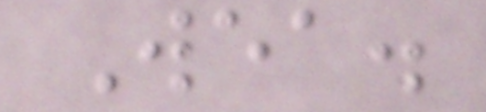Wea.
